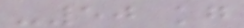-50 kg
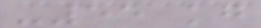-55 kg
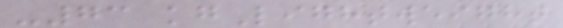-73 kgLightweight
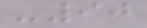-90
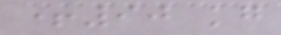+90 kg
